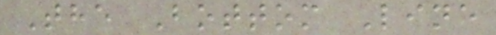The Bottom Line
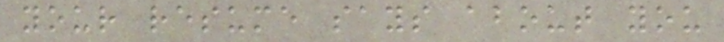your resume says about you
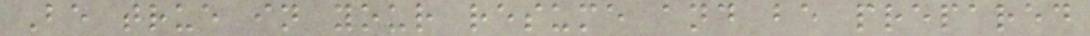Be true in your resume and be prepared
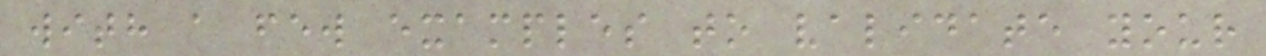with a few examples to validate your
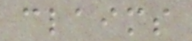claims
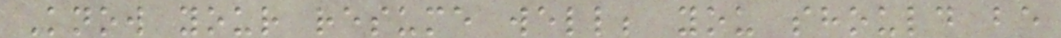Know your resume well; you should be
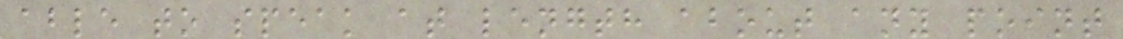able to speak at length about any point
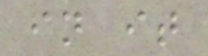in it
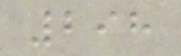298
